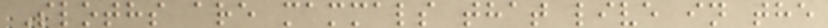Sloths are mammals that live in the
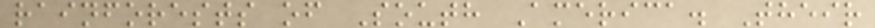rainforests of South America. Their
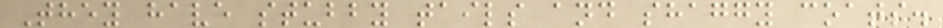They have stubby tails and shaggy coats.
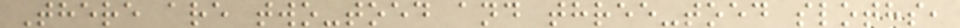There are two-toed and three-toed sloths,
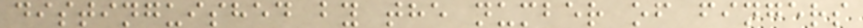distinguished by the number of fingers
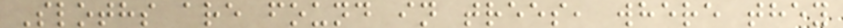Sloths are found in trees, where they
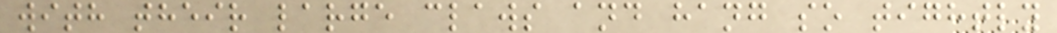with their large claws and hang so tightly
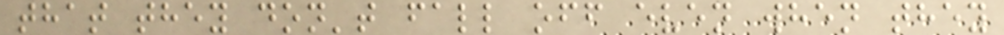that they don't fall off even when they
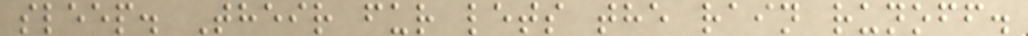sleep. Their fur lets the rain runoff.
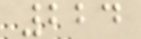224
